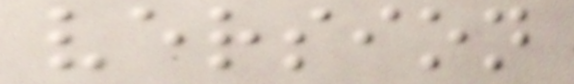version
